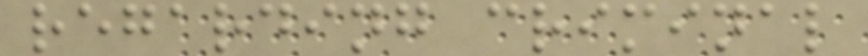regarding criminal
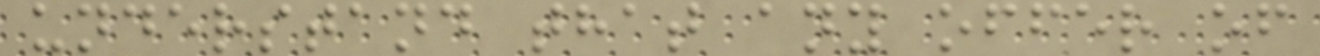understand that any offer of
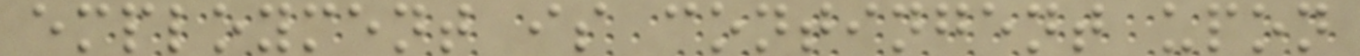employment is contingent upon
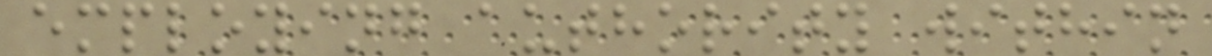employing authority within
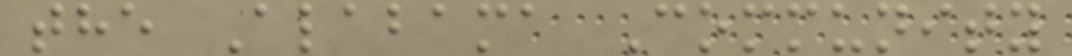the Alabama Community
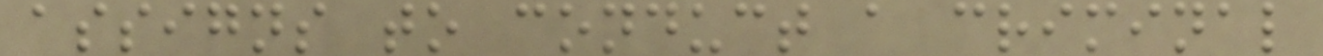assigns to conduct a criminal
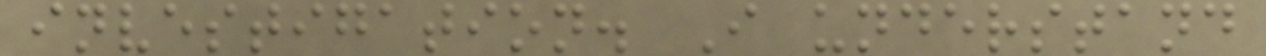investigation. I understand
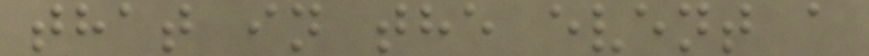that in the event a
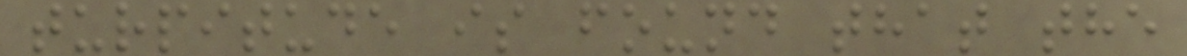turpitude is found that the
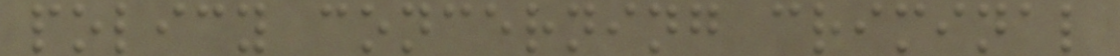policy concerning criminal
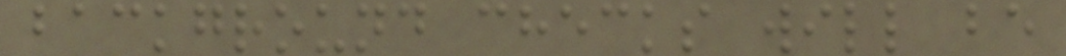background checks will be
